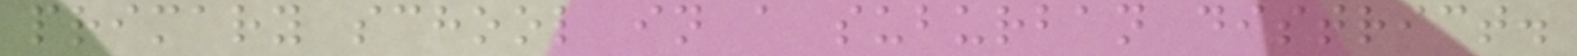primary school in a suburban district.
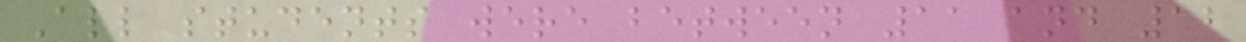All students were between 11 and 12
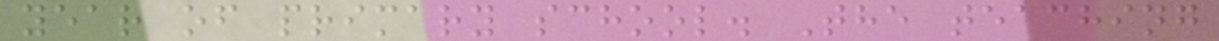year of primary school. The teaching
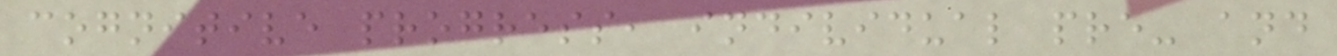cognitive progress, individual pre- and
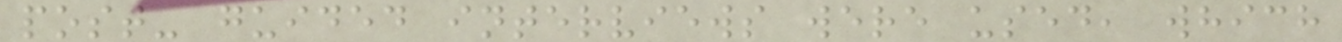post- guided interviews were used, which
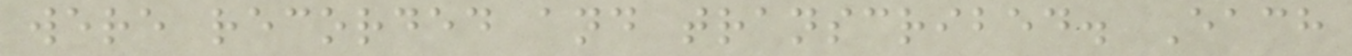were recorded and transcribed. Each
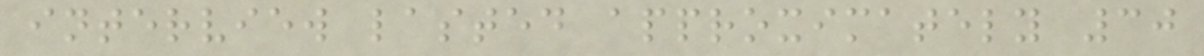interview lasted approximately 30
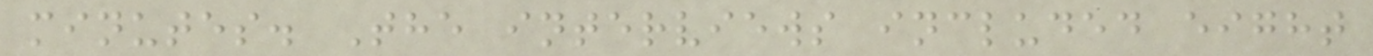minutes. The interviews included eight
